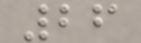26
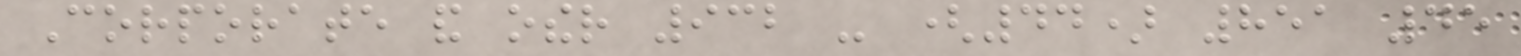Corporate and other 932 - (44) 851 45
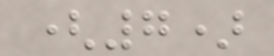(7)
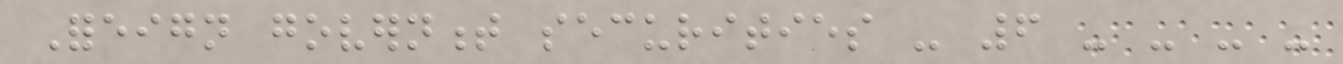Foreign government securities - 6 - - - -
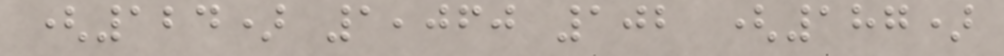(124) 1,060 102 (187)
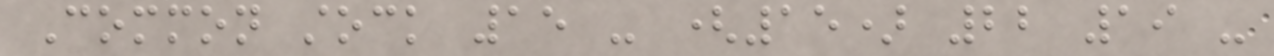Common stock 15 - (15) 22 19 -
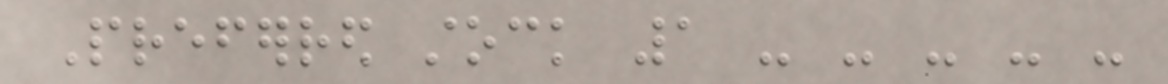Preferred stock 1 - - - - -
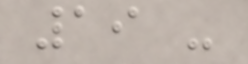19 -
